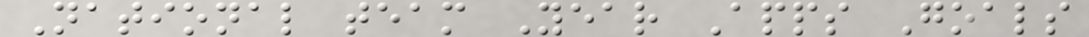National team Year Apps Goals
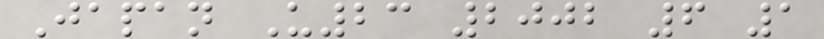Japan U23 2002 6 1
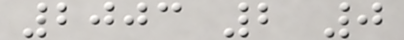2003 2 0
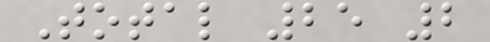Total 25 2
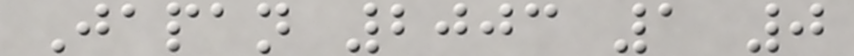Japan 2003 1 0
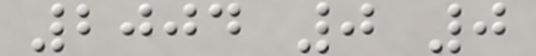2004 0 0
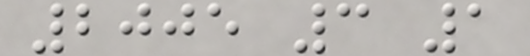2005 3 1
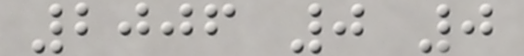2006 0 0
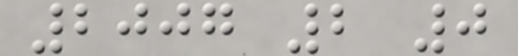2007 2 0
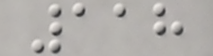118
